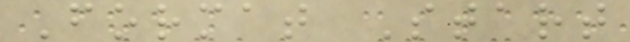Format Start
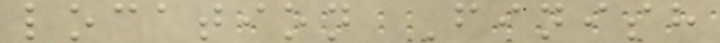location Finish
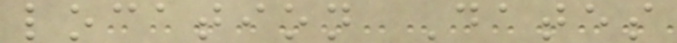location Dates
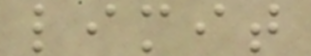limit
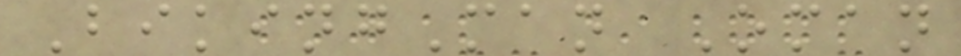BikingMan Oman
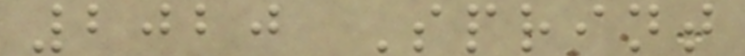2020 Sprint
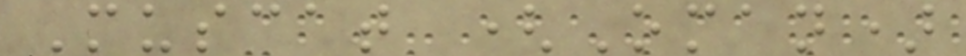Muscat (Oman)
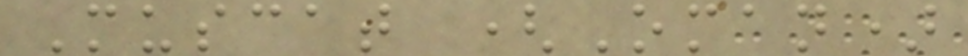Muscat (Oman)
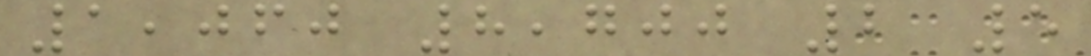1,060 8,700 2 5
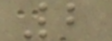2
